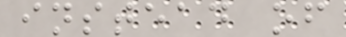instead of
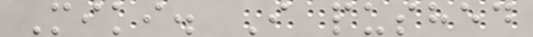Miki. I pushed
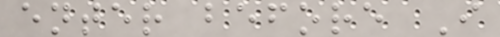enter before I
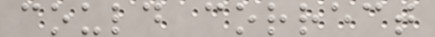could correct
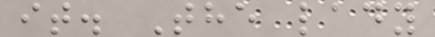it. The lady
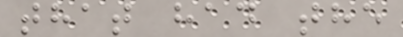that had the
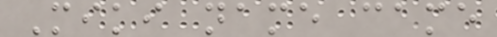Miki name came
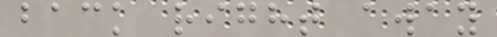back right away
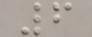6
